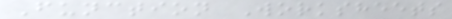Function Worksheets
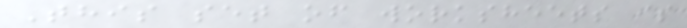This set of worksheets is
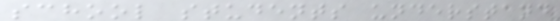school students understand
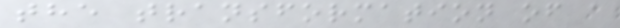the transformation of a
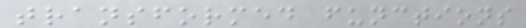transformed functions
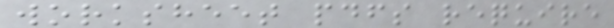worksheet pdfs require
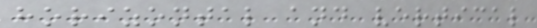horizontal and vertical
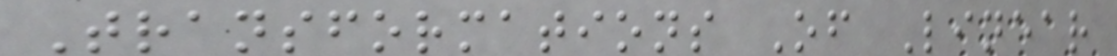Transformations Of Linear
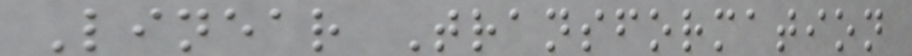Linear Transformation
